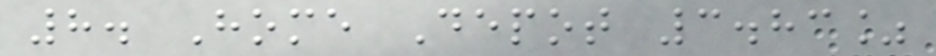8. Home Depot 3.83%
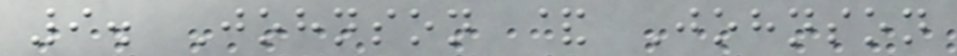9. Johnson & Johnson
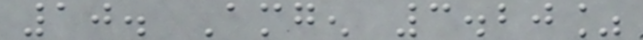10. Amgen 3.20%
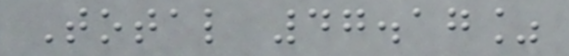Total 47.17%
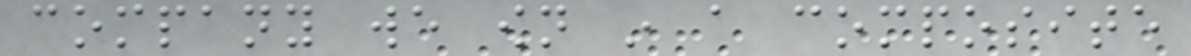company we own in a composite
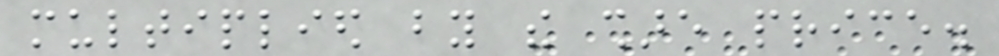multiplied by the share price.
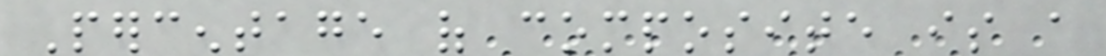Percentage of composite is a
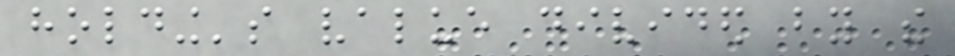holding's value divided by the
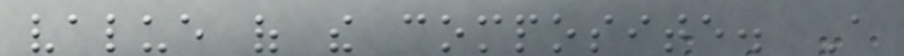value of the composite. A
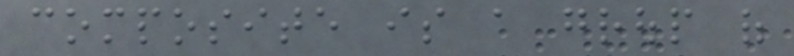composite is a group of
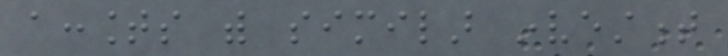accounts with similar investment
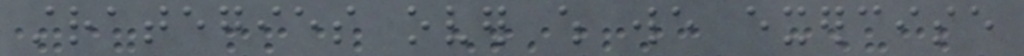strategies over which we exercise
